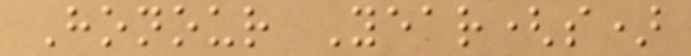Honour Year(s)
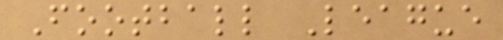Football League
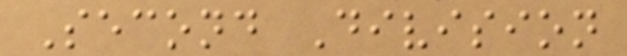Second Division
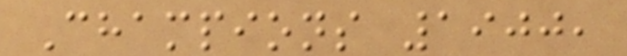Champions 1900,
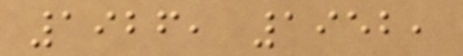1926, 1952,
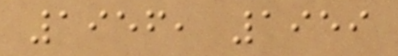1956, 1959
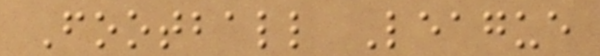Football League
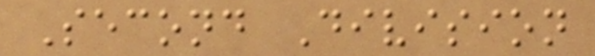Second Division
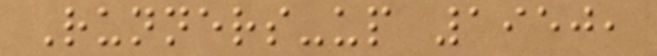Runners-up 1950,
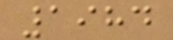1984
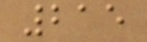215
